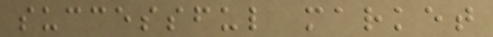successful market
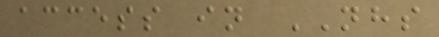access in NHS
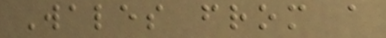Wales from a
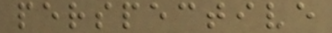perspective
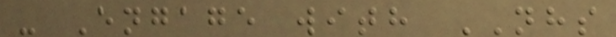- Engage with NHS
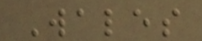Wales
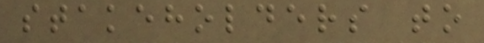stakeholders to
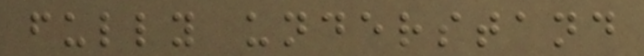fully understand
